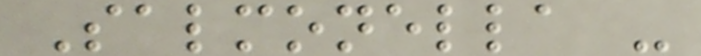Salmonella -
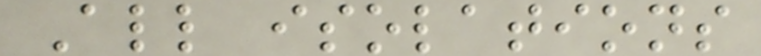All isolations
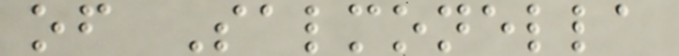of Salmonella
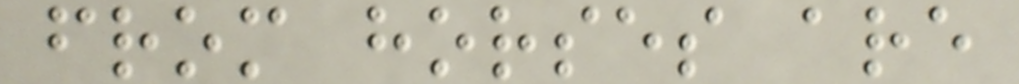from horses are
